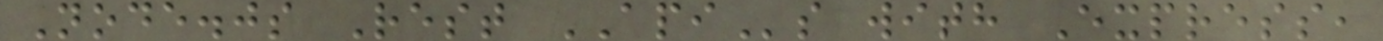Node.js Rest APIs with Express,
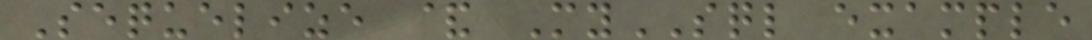Sequelize & MySQL example
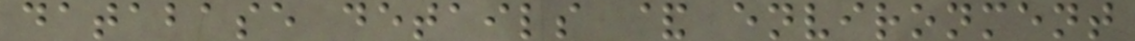database details & environment
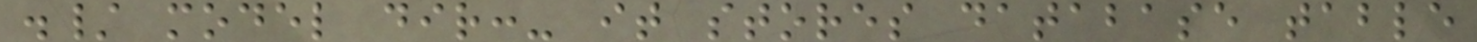./ model dir:- it stores database table
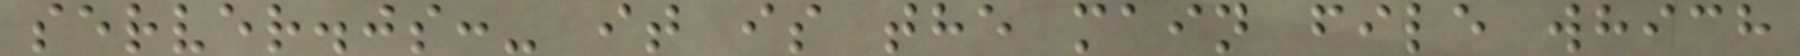server.js:- it is the main file which
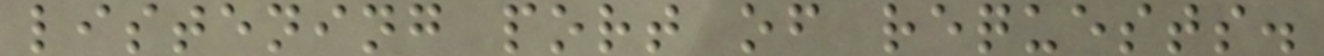listening port of requests.
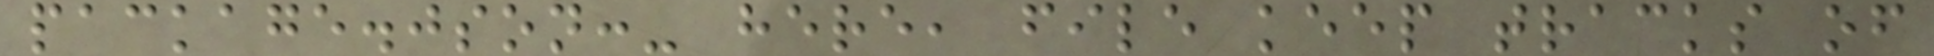package.json:- here, file keep tracks of
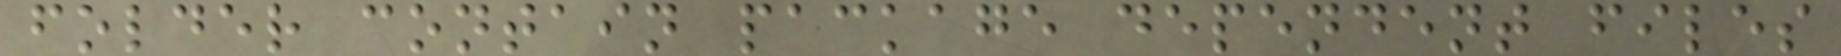folder contain package dependent files
